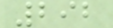292
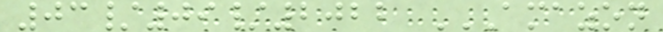03/09/2022 AMAZON
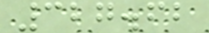327.62
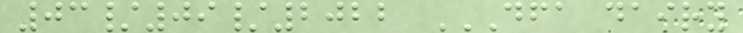03/09/2022 DFA DAIRY
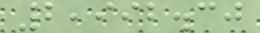2,992.30
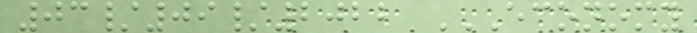03/09/2022 ECONOMY
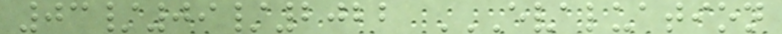03/09/2022 EVALUATION
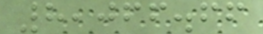8,066.66
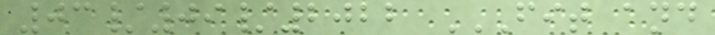03/09/2022 FIT AND
